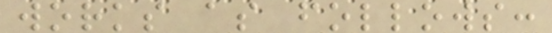works as follows:
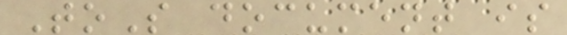ToS document is
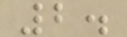2.
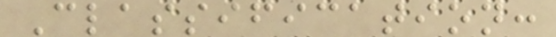Classification:
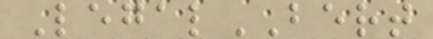LegalBERT
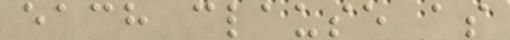each clause as
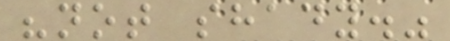"not shady."
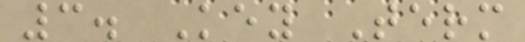3. Key Term
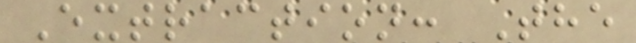Extraction: The
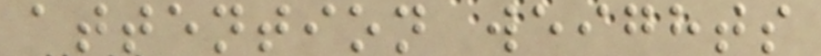attention weights
